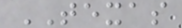TEXAS
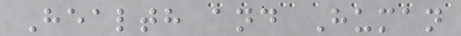Health and Human
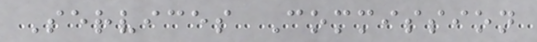Services Commission
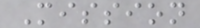Mission
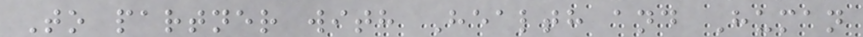To partner with Health and Human
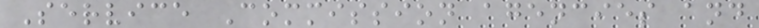Service Commission agencies and
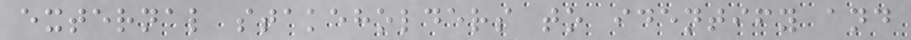external stakeholders to identify and
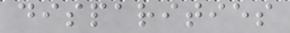disparities
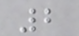2
